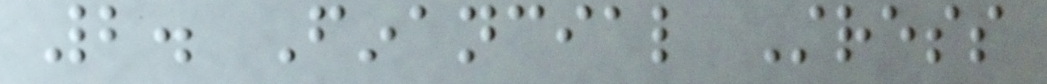2. Financial Stress
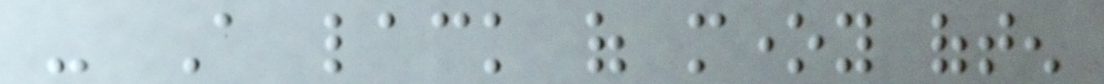- A lack of money often
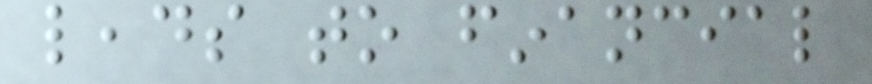leads to financial
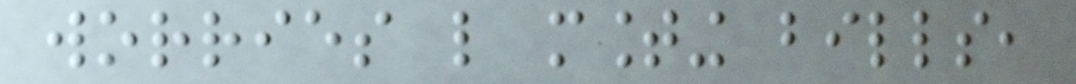worries like mounting bills,
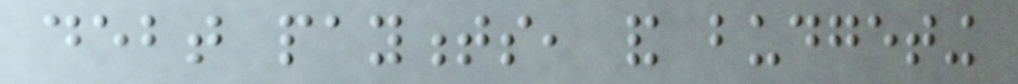debt payments, and budgeting
